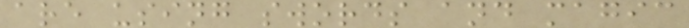are using swords and magic
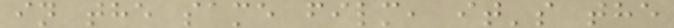in the same film, it's the
